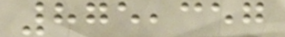875,357
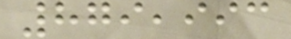879,993
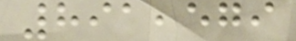891,579
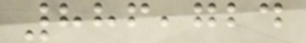886,724
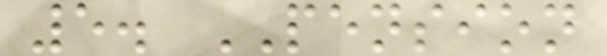5. PENSION
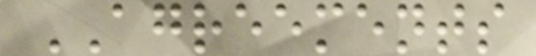AGREEMENTS
